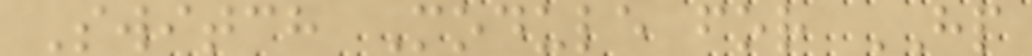Switch Module for HP
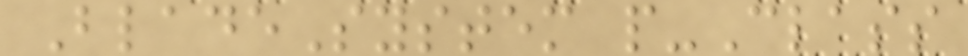BladeSystem p-Class
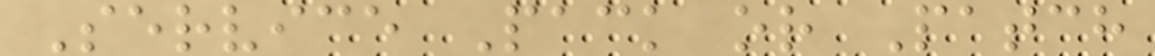Service Pack or Patch
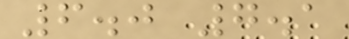6.0 7.1
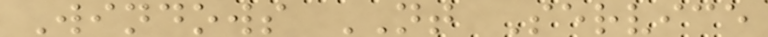Windows NT Service
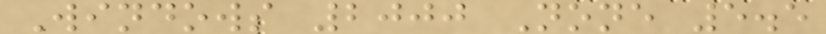Windows 2000 None 5.5
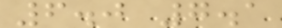6.0 7.1
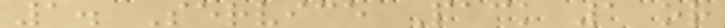1. Service Pack 1 or
